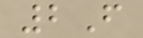2F
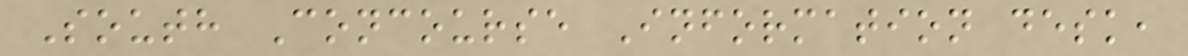South Concourse Information desk,
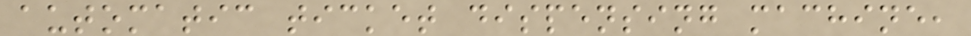automatic ticket dispensing machine,
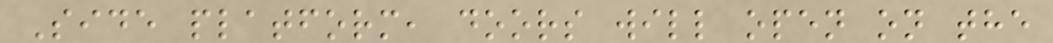Side platform, doors will open on the
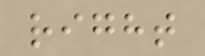right
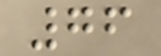76
